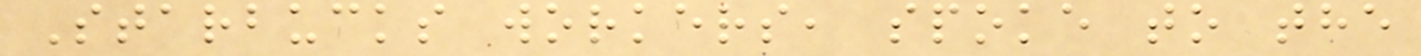Starbucks workers, spoke to the
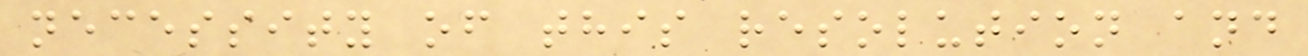necessity of this resolution and
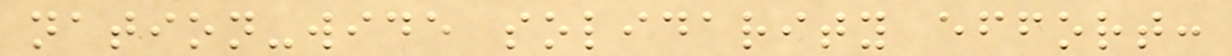nation-wide solidarity effort:
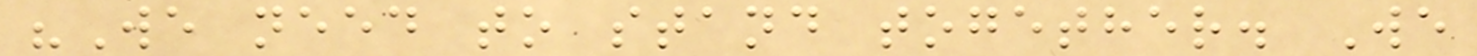"We need to stand together. We
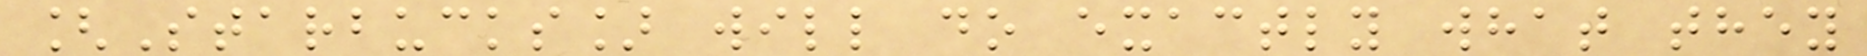[Starbucks] will do exactly what they
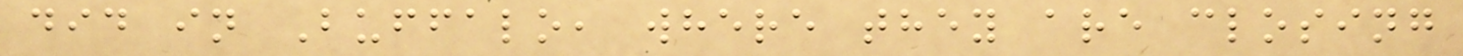did in Buffalo, where they are closing
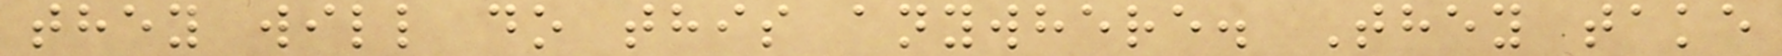they will do this anywhere. They take
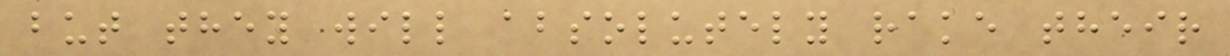but they will absolutely rake their
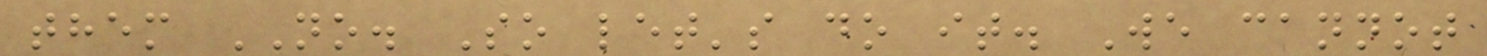them NO. So let's do it. We cannot
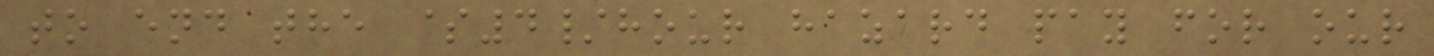to end the $4/hour hazard pay for our
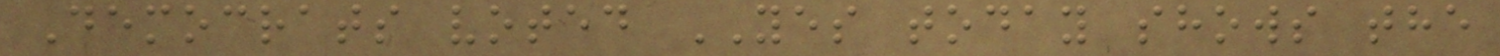Democrats voted YES today shows the
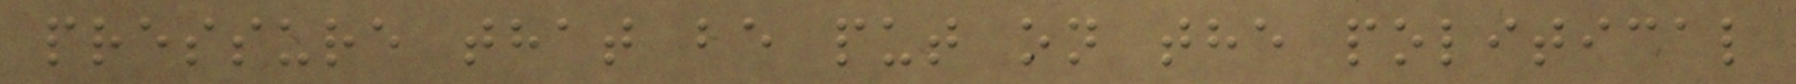pressure that be put on the political
